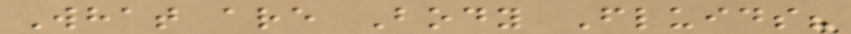What are Body Fluids?
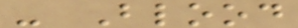- Blood
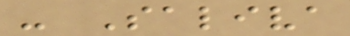- Saliva
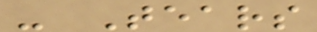- Tears
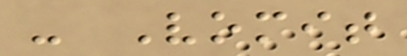- Vomit
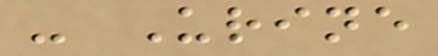- Urine
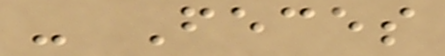- Feces
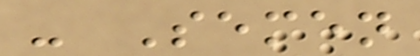- Semen
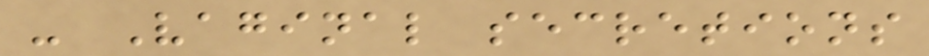- Vaginal secretions
